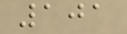101
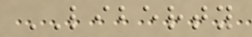LIBERTY
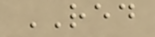RED
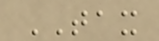TAX
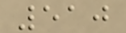510
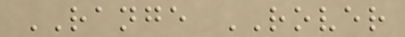RANGE ROVER
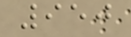950
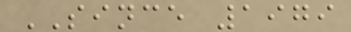SINCE 1979
